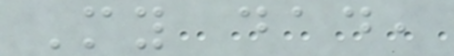My dad,
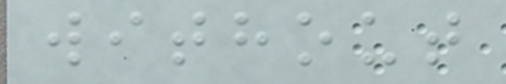without
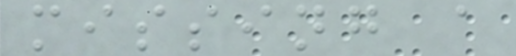missing a
